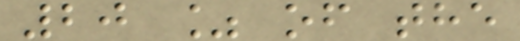20 % of the
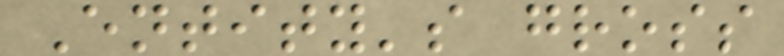Entity's gross
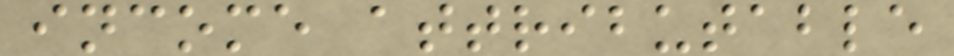income attributable
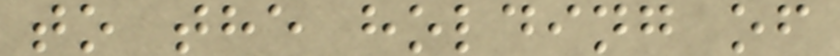to the holding of
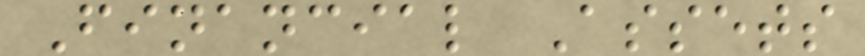Financial Assets
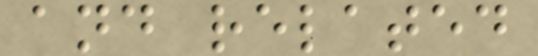and related
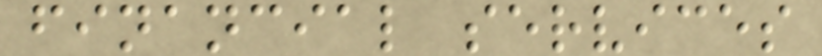financial services
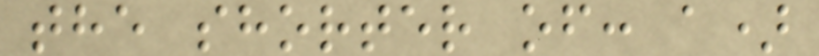the shorter of: a)
